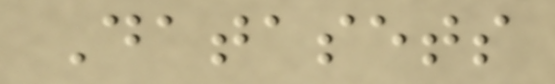Datasets
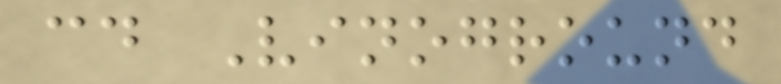cd Vinoground
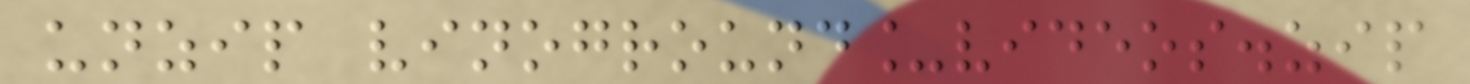unzip vinoground_videos.zip
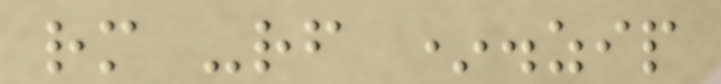rm -rf *.zip
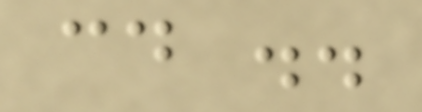cd ..
